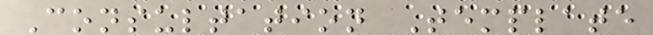Consultation Template
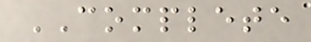COMPLETE
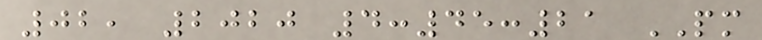02, 2020 4:45:21 PM
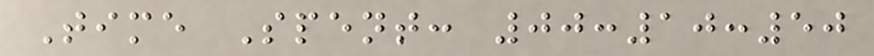Time Spent: 00:10:50
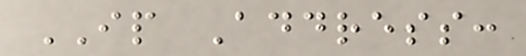IP Address:
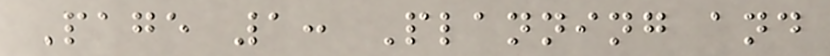Page 1: Planning and
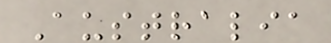Australia
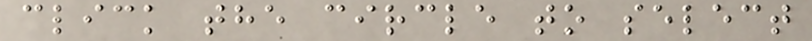click the circle to select
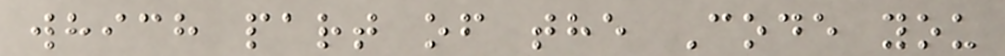which part of the Code you
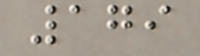179
